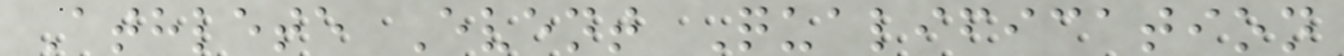Athlete Event Qualification
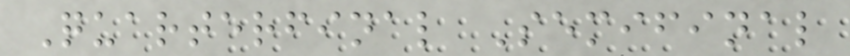Quarterfinal Semifinal
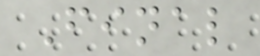Final
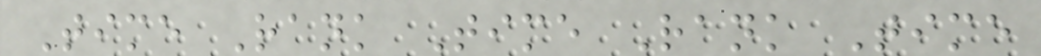Time Rank Time Rank Time
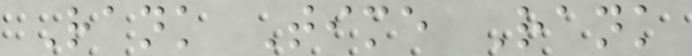Rank Time Rank
